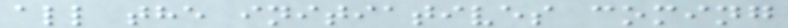all the initiatives coming
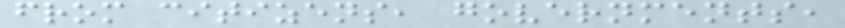from citizens, governments,
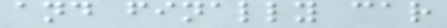and finally car
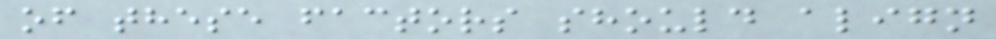of these factors should align
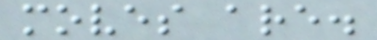moves are.
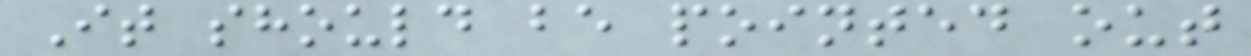It should be pointed out
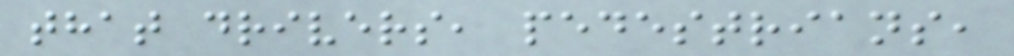that drivers, pedestrians,
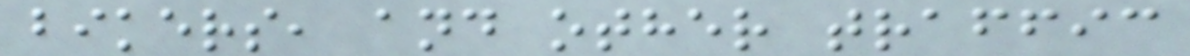bikers, and other traffic
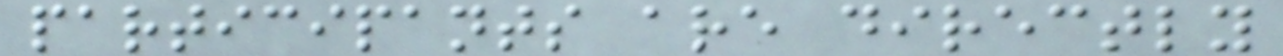participants are directly
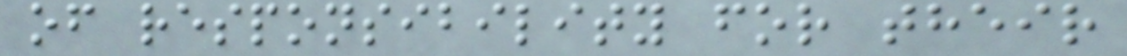of responsibility for their
